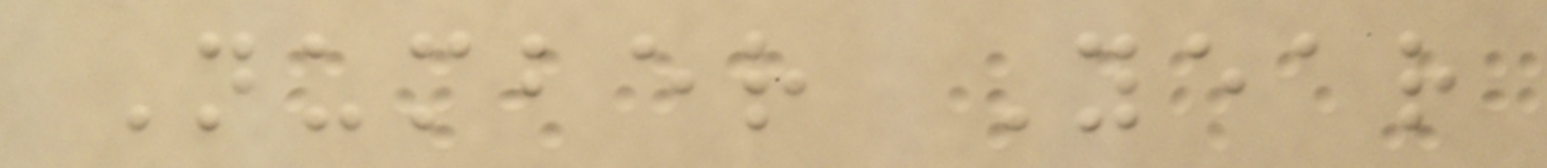Number Year
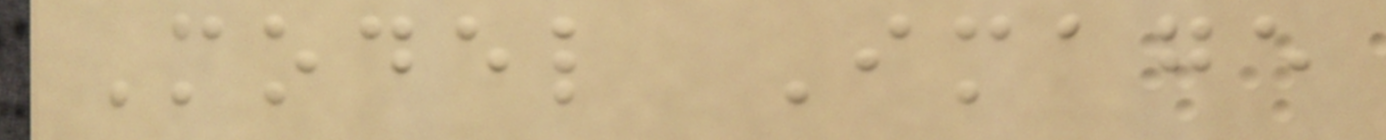Model Image
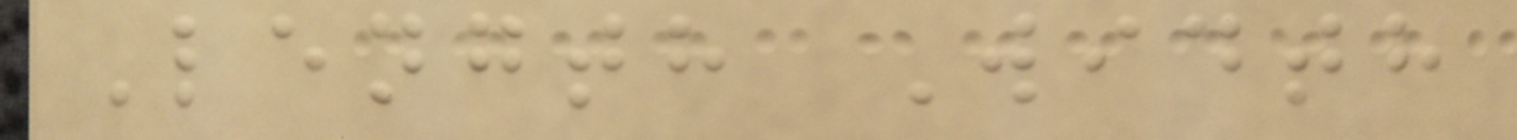Length Width
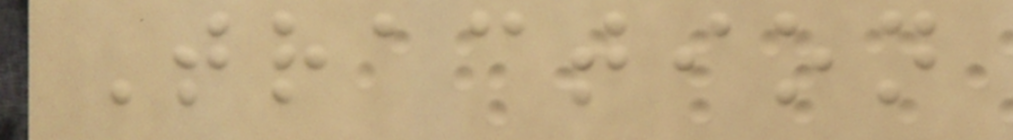Traction
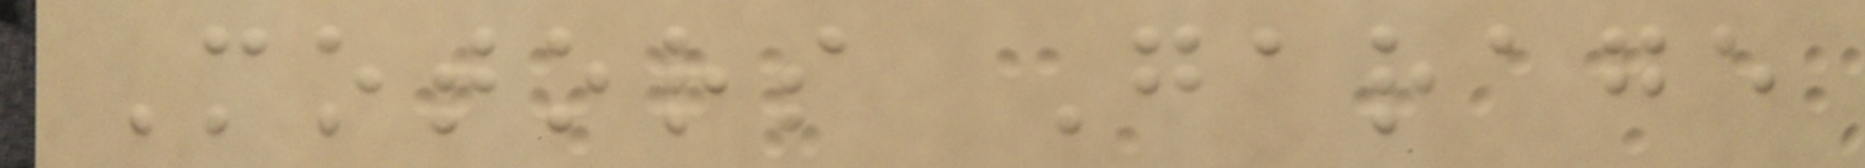Motors Garage
